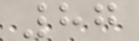87
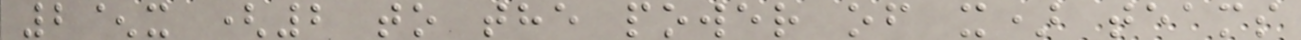2^x (2 to the power of x) teams
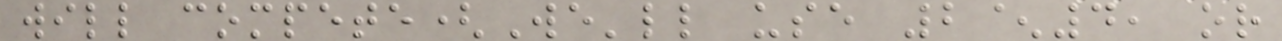will compete(We'll use 2^4, or
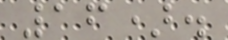16).
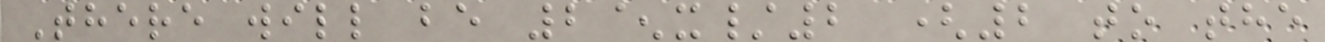There will be 2^x/2 (2 to the
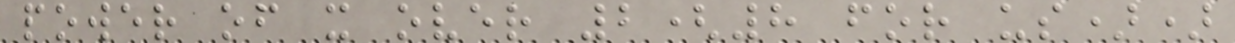power of x over 2(8 for us))
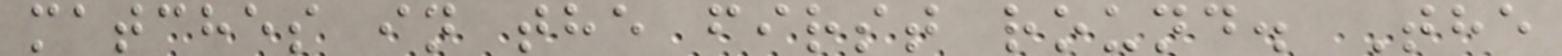matches in the first round. The
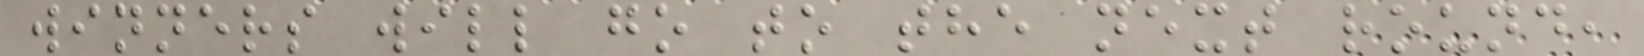winners will go to the next round,
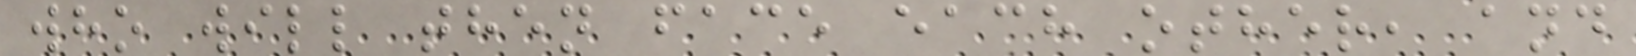who will then face each other, and
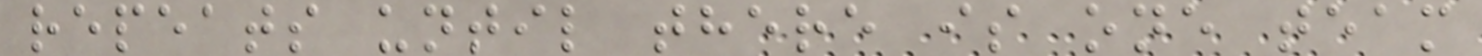repeats until there is one team
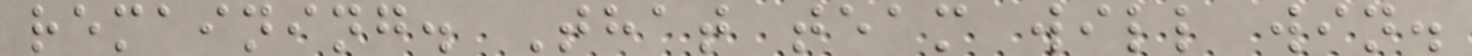remaining. That team will win.
